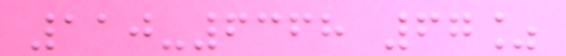110-6368 67%
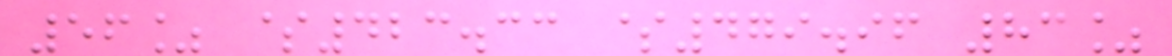56% $423.33 $479.96 83%
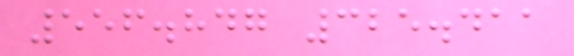556.847 325.411
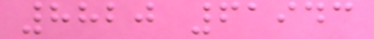8820 61943
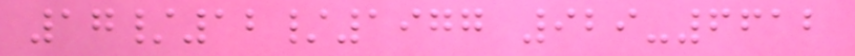17/12/1977 929-6612
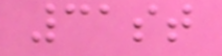31st
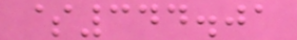$344.01
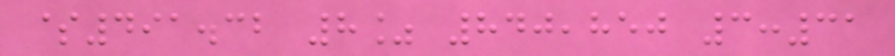$491.32 8% 840,850 3:31
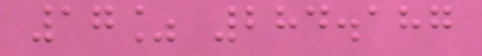17% 284.187
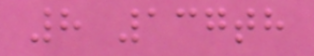8 137th
